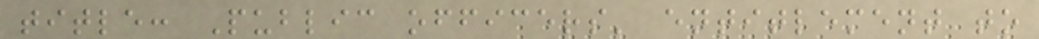title: Public officers' entitlement to
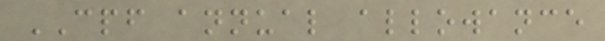CPF annual allowance
